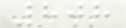808
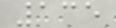135
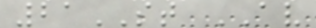21ST AV
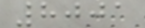8001
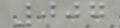007
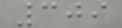309
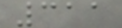311
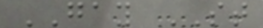GAY ST
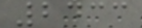2433
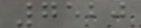7520
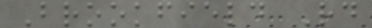Brookfield Rd
